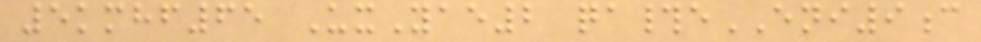5kmhf65 UxYae2 qa#eENI9c
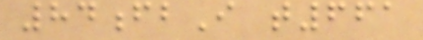84fbI t661
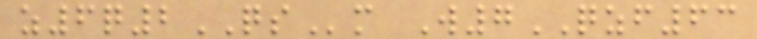z6q2QSm W7QZF63
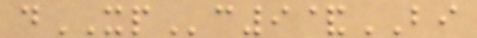dXPc9&BI
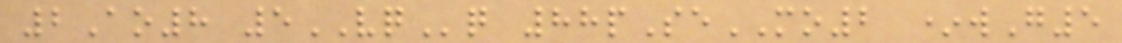2Ao8 5VQq 88pSeMO2 *wG5
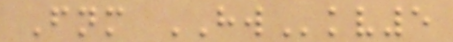Fnm HWkv5
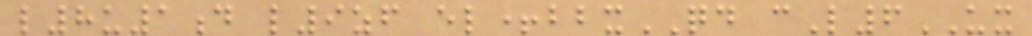l8u1d l9zf el+bbxQD cL6UX
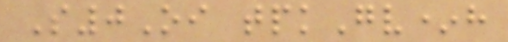S0Oi tpkGv*h
